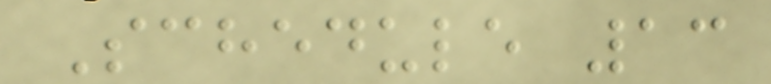Schedule 13
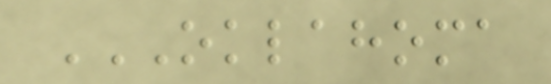OKLAHOMA
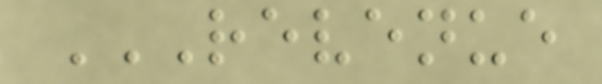REVENUE
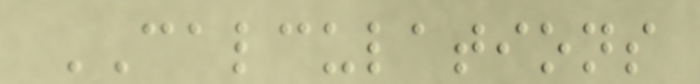CALCULATIONS
